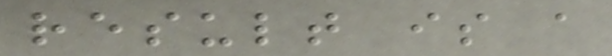result is a
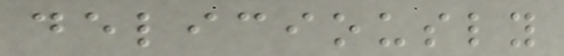deliciously
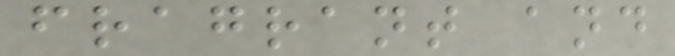fragrant and
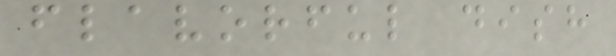flavorful dish
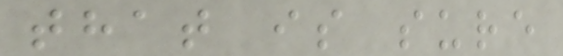that is sure
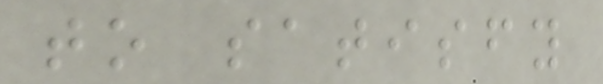to satisfy
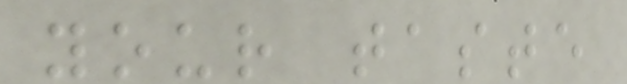your taste
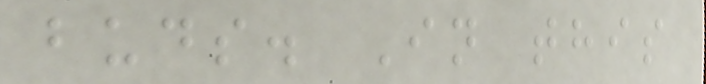buds. In this
